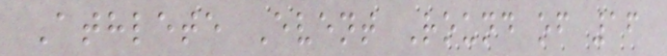Athlete Event Round of 16
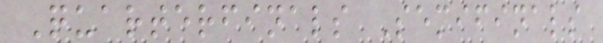Quarterfinals Semifinals
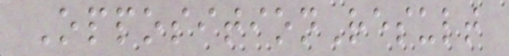OppositionResult
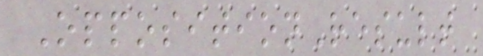OppositionResult
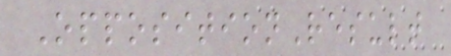OppositionResult
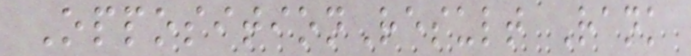OppositionResult Rank
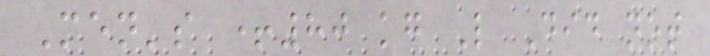Men's +80 kg L Did not
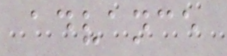advance
